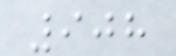908
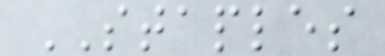STAPLES
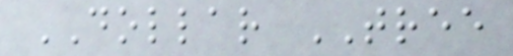DOLLAR TREE
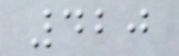420
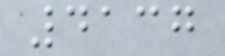4137
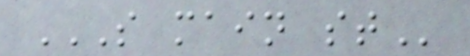S MAIN ST
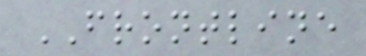FRONTLINE
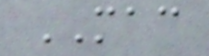MAC
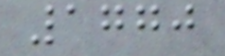1770
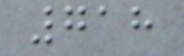718
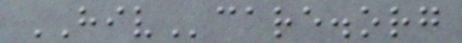HIVcare.org
